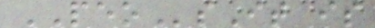PEOsIt is
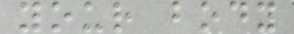your body
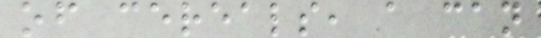of cereals, a can
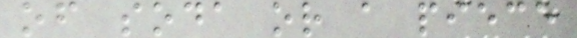of soda or a piece
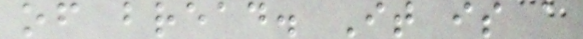of bread. It is a
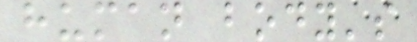human body's
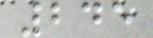245
